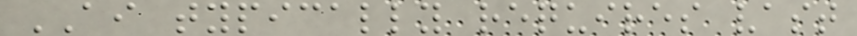AI typically requires vast
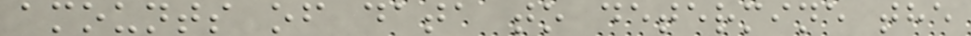amounts of data to determine the
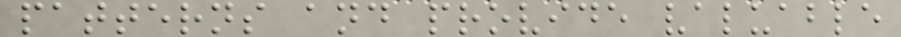patterns and provide valuable
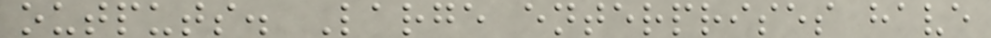outputs. Large enterprises have
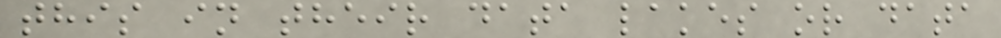this in their data lakes or data
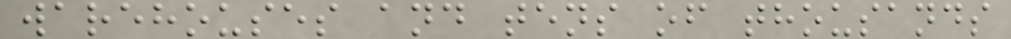warehouses and tens of thousands
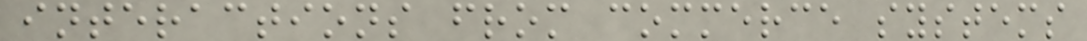interactions from commerce systems
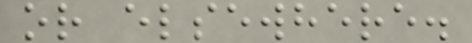or elsewhere.
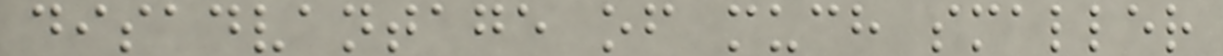disadvantage of much smaller
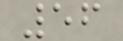56
